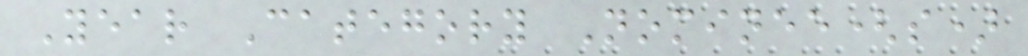Year Category Nominee(s)
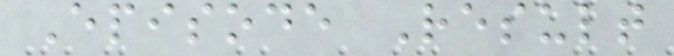Episode Result
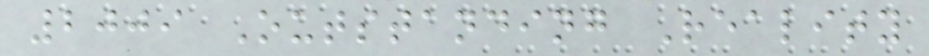2009 Outstanding Reality
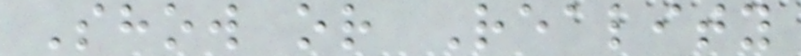Show or Reality
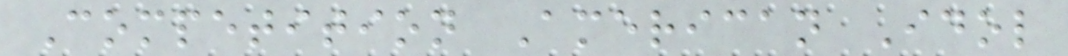Competition American Idol
